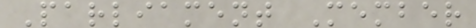Parliament Member
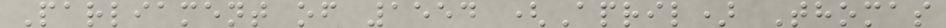Parliament of 1554 (April) Thomas
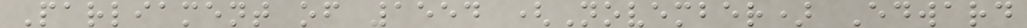Parliament of 1554 (November) Edward
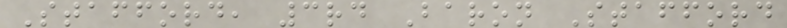Stafford, 3rd Baron Stafford
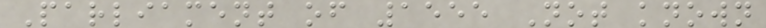Parliament of 1555 Not known
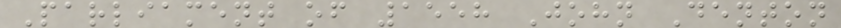Parliament of 1558 John Denton
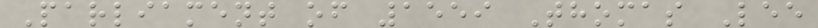Parliament of 1559 Thomas Lee
